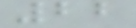22
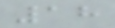18
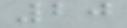20
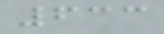633
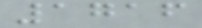1716
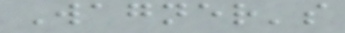Wagner's
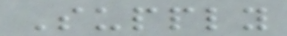Supply
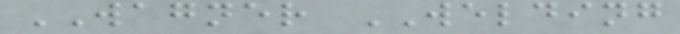WAGNER WELDING
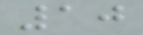10
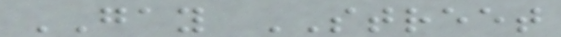GAY STREET
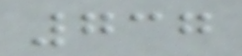737
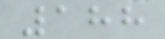188
